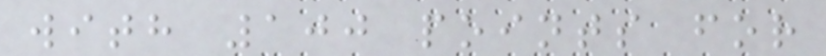with 100 points for
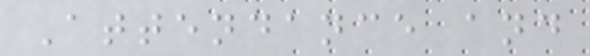Attendance and
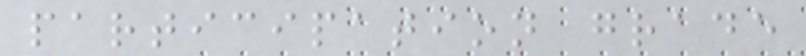participation grade
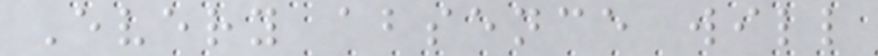Every absence will
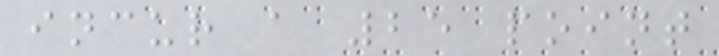incur a 25 point
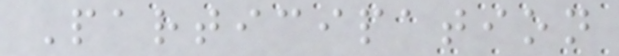Participation
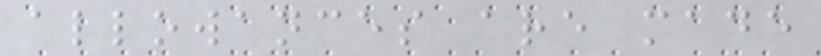allowances are made
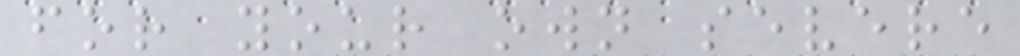for your own severe
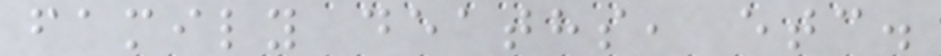family deaths, etc.
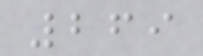269
